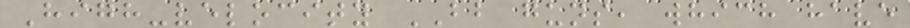High-velocity BB guns, which have
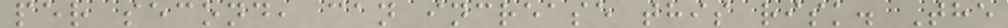per second, can increase this risk. The
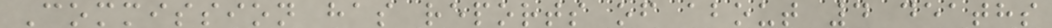Commission has reports of about 4 deaths
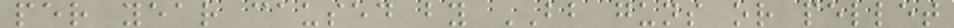per year caused by BB guns or pellet
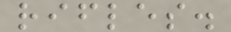rifles.
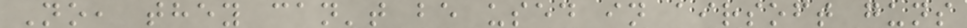No, they can't be used in airsoft guns
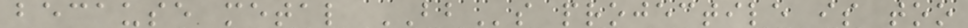because metal BBs projectile is too
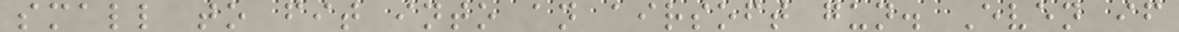small to fit into an airsoft gun. Even if
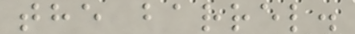the barrel.
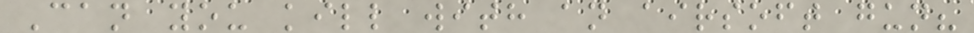Can you kill with an airsoft gun?
